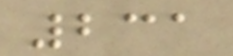231
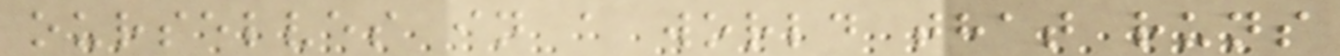ourselves in a world that runs
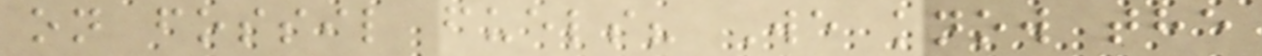on fossil fuels? We know the
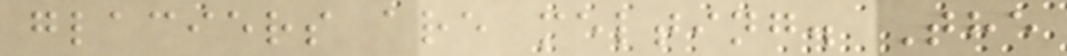glaciers are melting. The
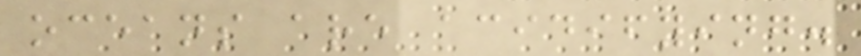oceans are acidifying.
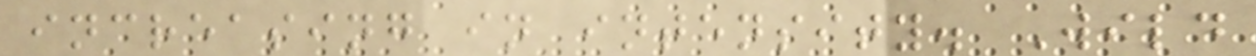increasing in intensity. Wild
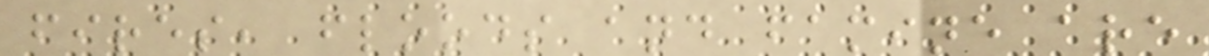fires, floods and famine are
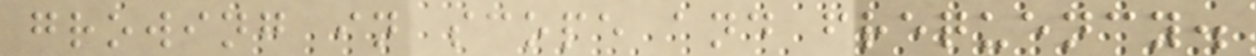growing in scope and frequency.
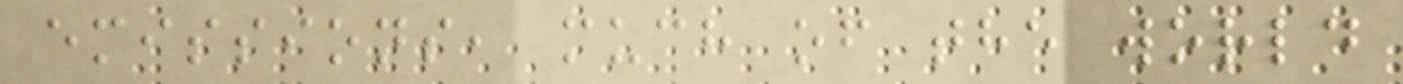emissions, much of the world
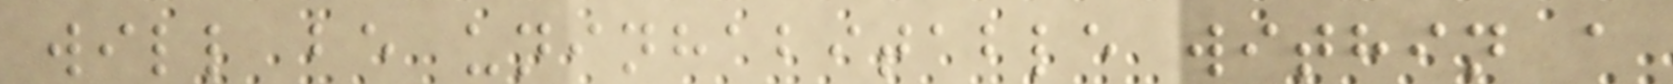will be uninhabitable within a
